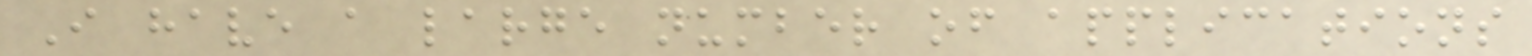I have a large number of applications
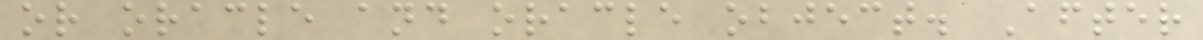or oracle and oracle object. After
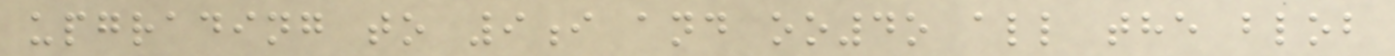upgrading to 9i and oo4o all the blob
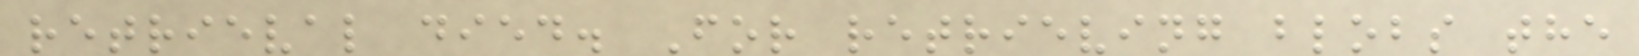retrieval died. For retrieving blobs the
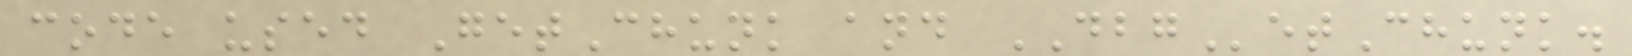code used GetChunk and DBGetChunk.
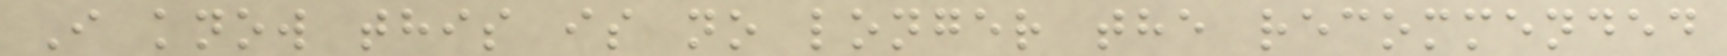I know this is no longer the recommended
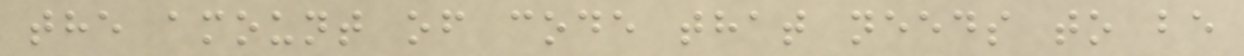the amount of code that needs to be
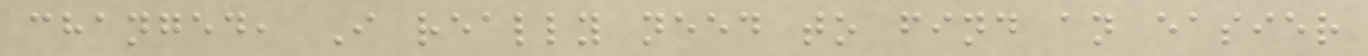changed, I really need to find an easier
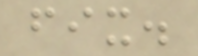fix.
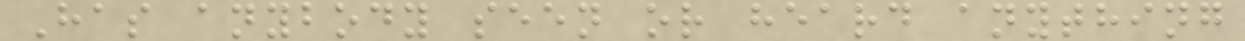Has anybody seen or heard anything
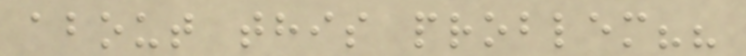about this problem??
